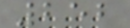252
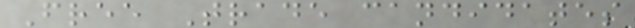Free Trade candidates
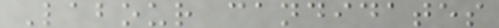Labour candidates
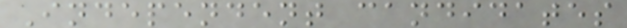Independent candidates
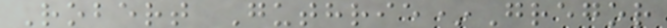Robert Guthrie*Gregor
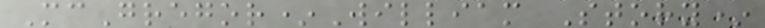McGregor*William Story*
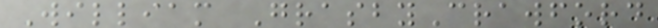William GrasbyCrawford
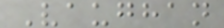Vaughan
